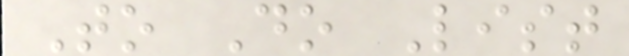To Do List
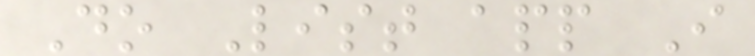Do List app I
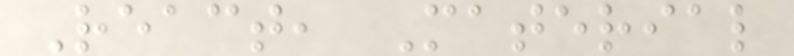React, Material
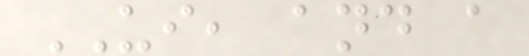UI, and a
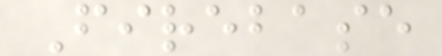Firebase
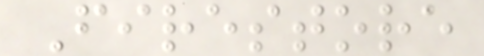Firestore
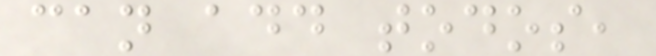can add todos,
